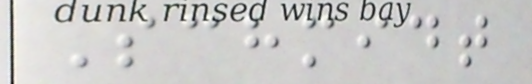Schmidt
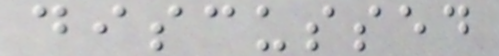discussed
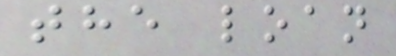the loan
